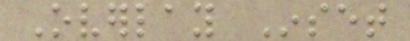Overlay Inset
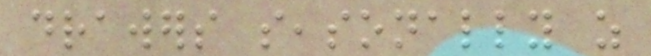drawers seasonally as
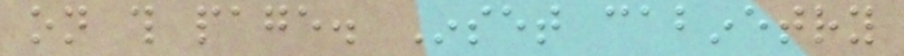on this page. Inset cabinetry
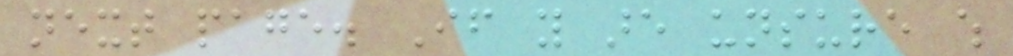next page. If you are unsure which
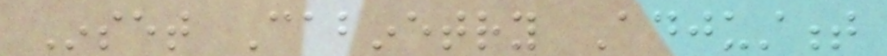Inset Cabinetry Adjustment
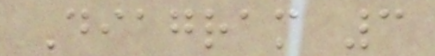Diagram 3
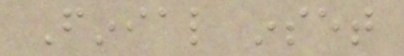Finial inset
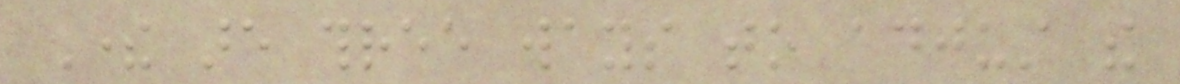There are three ways to adjust the
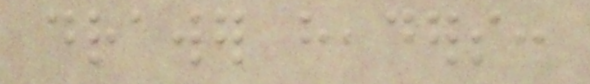drawer headers:
